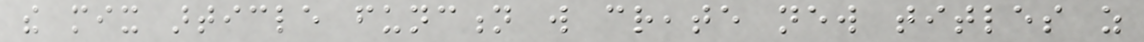the mix article function will create new titles as
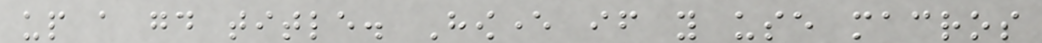up a good title. However if you use macros
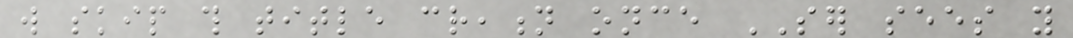will skip this title creation once SER sees you
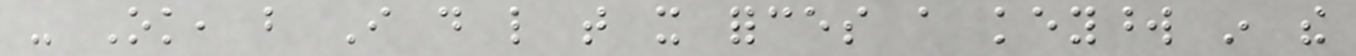- Ok, but I do like that it forces a keyword in the
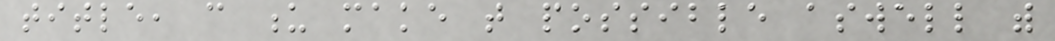title, can u make that possible aswell with
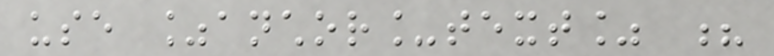use %anchor_text% ?
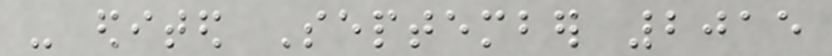- edited September 2015
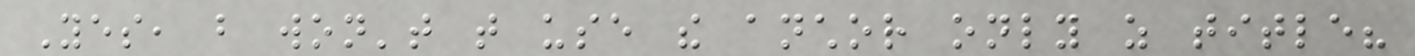Yes, but won't that use the anchor only as title?
